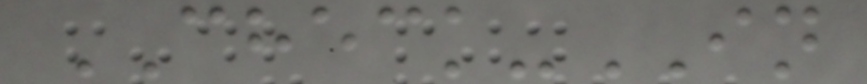CHECK-IN
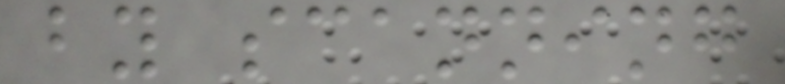by scanning
